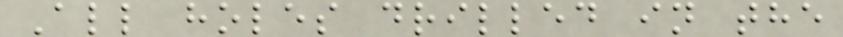All holes drilled in the
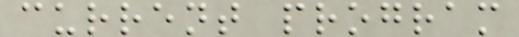current program
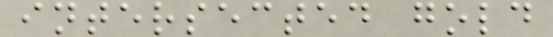intersected gold
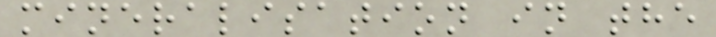mineralisation in the
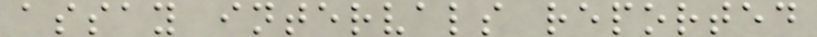assay intervals reported
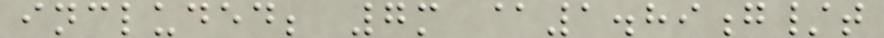included; 7m @1.89g/t
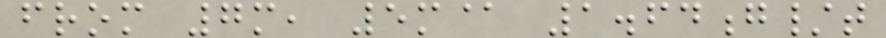from 7m, 5m@ 1.64g/t
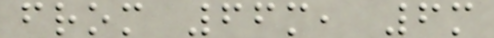from 66m, 6m
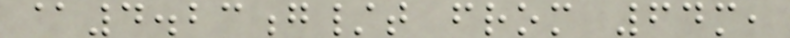@4.23g/t from 64m,
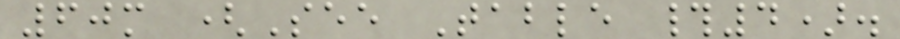60m (See Table #4).
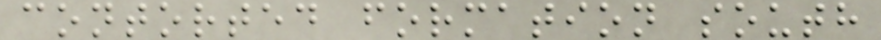contorted formation south
